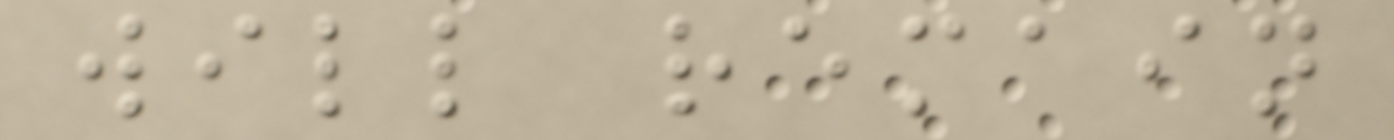will remain
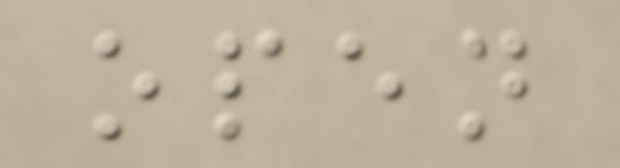open
